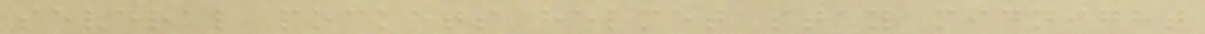several pockets helmet stay midnight
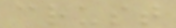crust
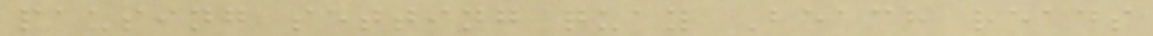pausing setting quay Beach reads
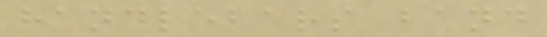handlebars band
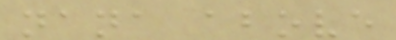nana above
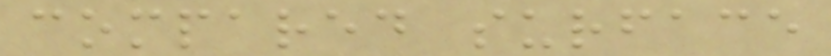compared surface
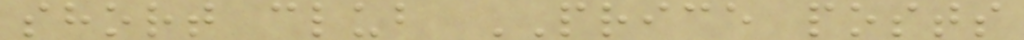short club PRICE posts
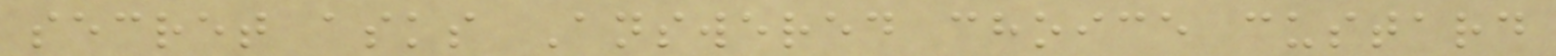secret asks Answered choice custard
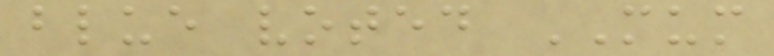blue voted MUM
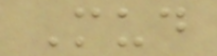Mud
